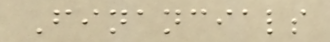Financials
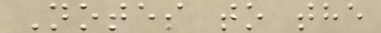Notes to the
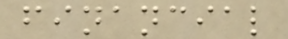financial
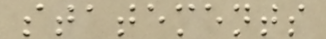statements
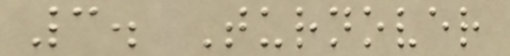3. Turnover
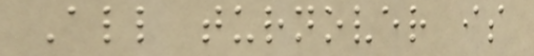All turnover is
